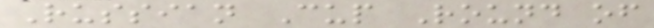Russian Cup Round of
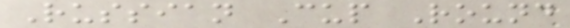Russian Cup Round
